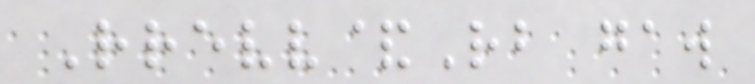Rrevv&Rb gaw
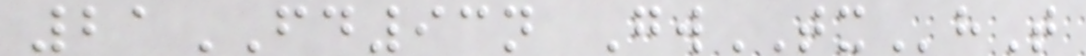21FD93n GwTXhT
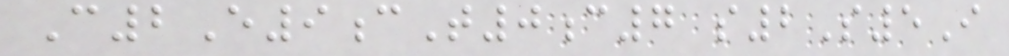C2E9cT0c7 s2S5I
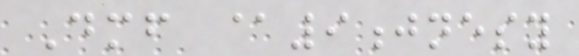Dmf @9jnesy
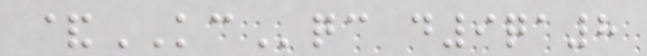&KCqc d9qa8
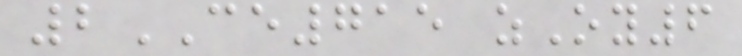2CE715 zOy6
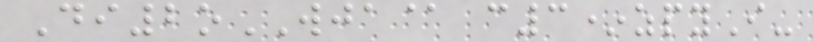Di2oWJA@ c3*zpyI-
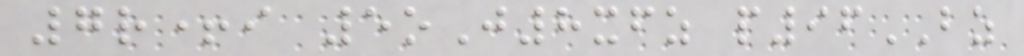7r+i 5oJ8xfz p96BZ
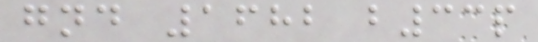gnd 1682 b33p
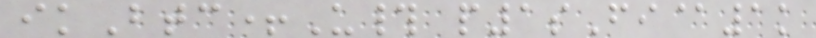ikBtc+U# p1sFi@1k
